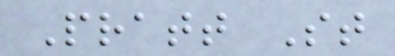Pratt St
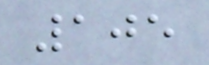105
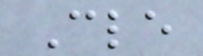Cle
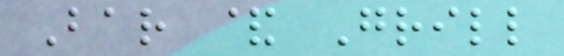Bar & Grill
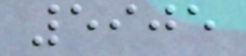5905
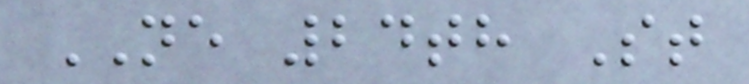NE 24th St
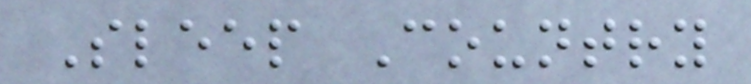Sleep Country
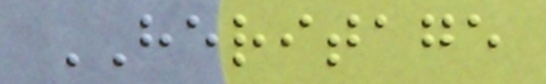HERITAGE
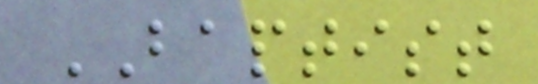BAPTIST
